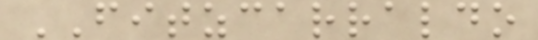FITZCARRALDO
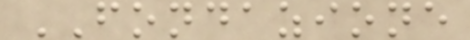FONDAZIONE
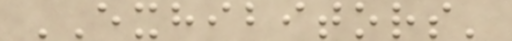EXHIBITORS'
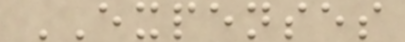EXPENSES
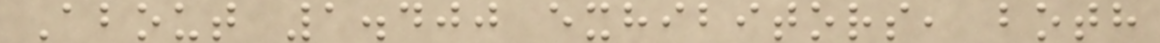About 1.400 exhibitors, both
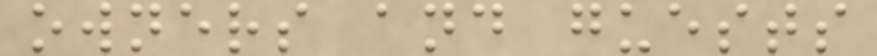owners and guests
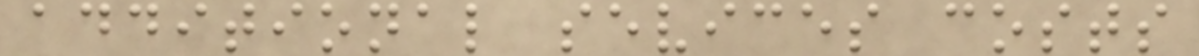additional sevices costs
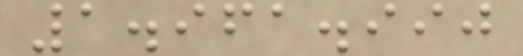1.961.990
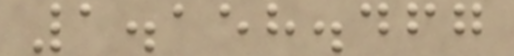1.158.467
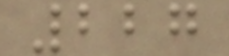227
